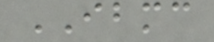IBMC
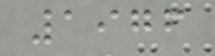1976
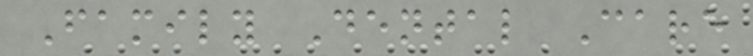Family Dental Care
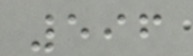596
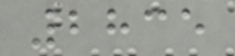2835
